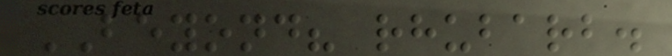BEYOND? rhubarb.
